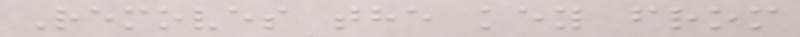Removes the key from
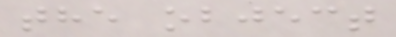the object
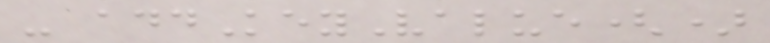- addKeyValue()
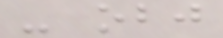- obj
